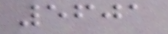5601
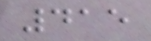415
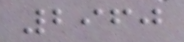2960
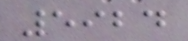5924
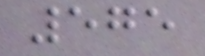575
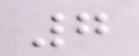7
